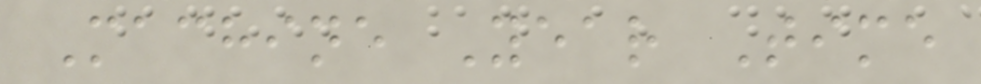Machine Year Time
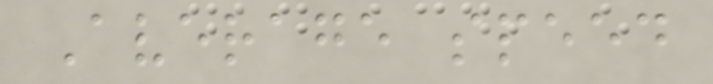Average speed
